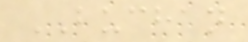BUCHAN
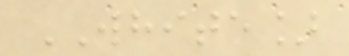WHITE]
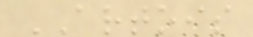ARTOIS
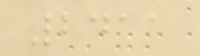2411
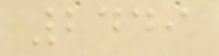2449
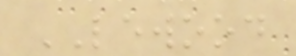LEWOOD
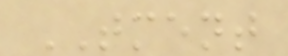TMENT
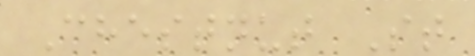Chestnut St
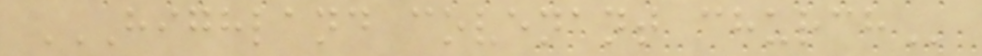HIGHLAND COVENANT CHURCH
